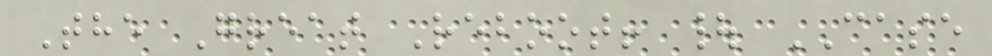The Great Reboot! | CASE
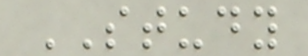STUDY
